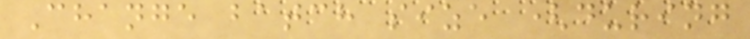Change batch size (during
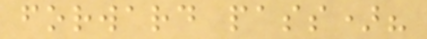forward pass)?
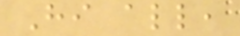Hi all,
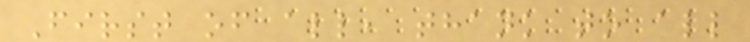First of all, thank to all
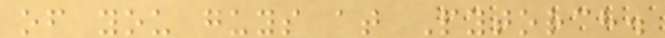of you guys at Pytorch.
